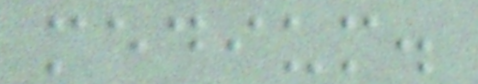medium.
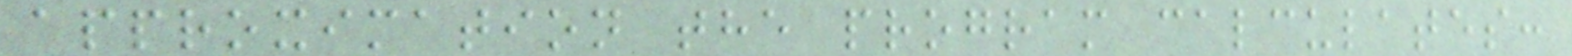approximation the program calculates:
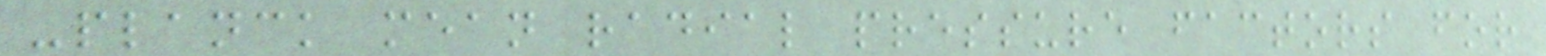-planck mean radial pressure factors for
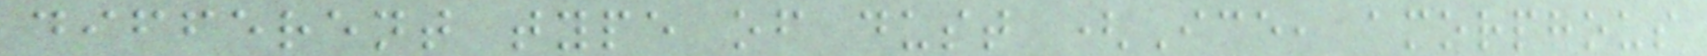different type of dust (Ice, amorphous
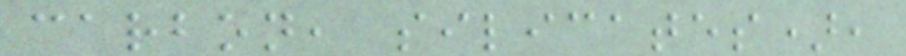carbon, silicates),
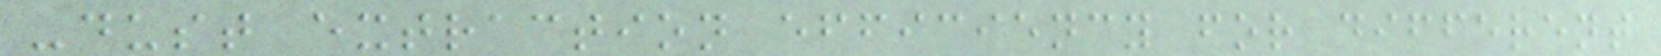-dust extraction efficiency for different
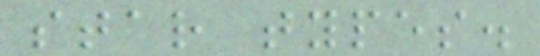star types.
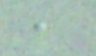,
